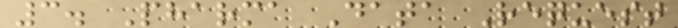3. Pharma Data Request
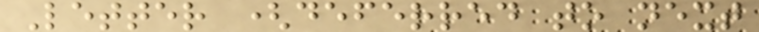Letter (deferred to next
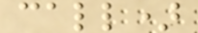call)
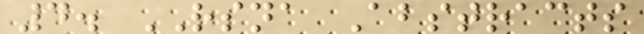4. RSNA Abstracts
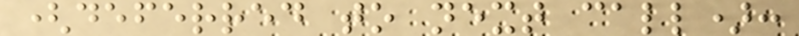(deferred to next call):
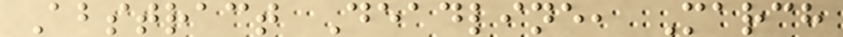Abstract Deadline, March
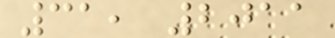31, 2011
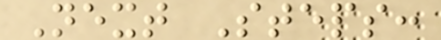Next Steps:
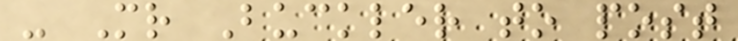- Mr Buckler to post
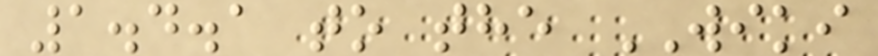1.4.1 to the WIKI
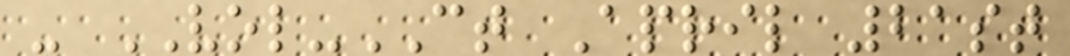- VOL-CT April 21st
